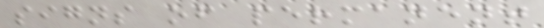signs of permanent
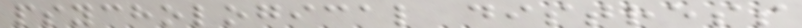psychological distress
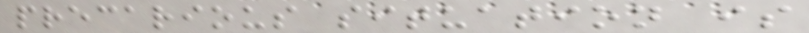precarious situation is
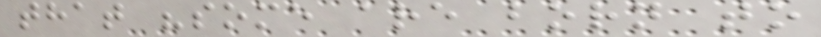that "some are born to
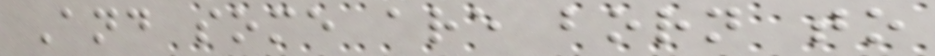And some are born to
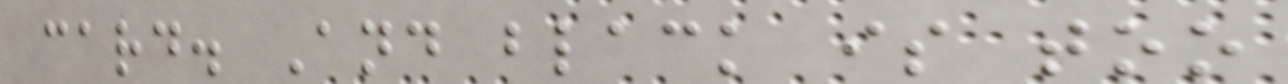card. And black is too
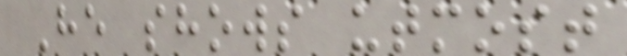He shows utmost
